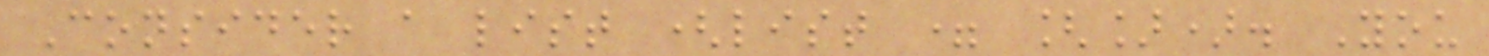Consider a list (list = []). You
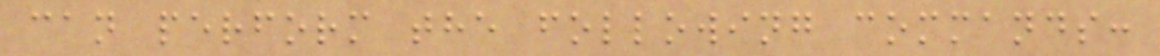can perform the following commands:
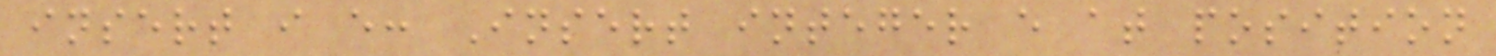insert i e: Insert integer e at position
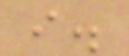i.
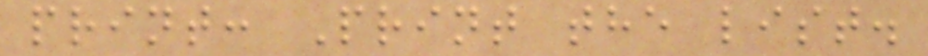print: Print the list.
